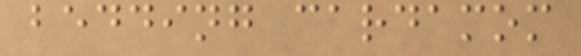bedding cardamom
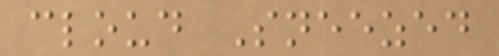cloud Sneezed
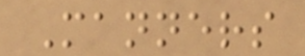Manners
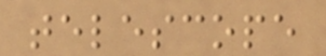telescope
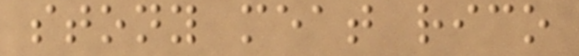stony meat rico
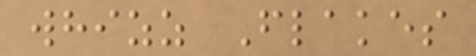whizz Flakes
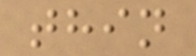thin
